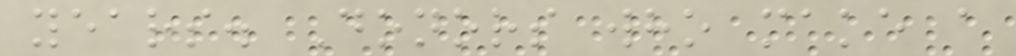years. Donors who make a
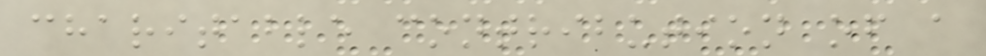charitable contribution of a
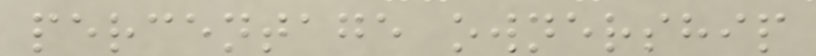percentage ownership
